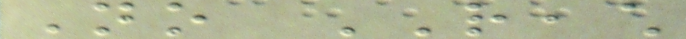No REACH
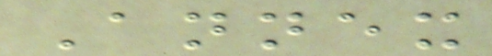Annex
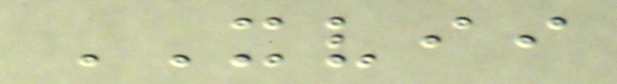XVII
